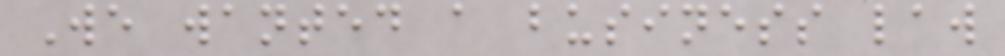We wanted a business law
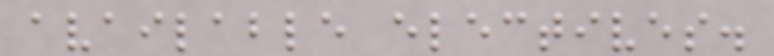available electives.
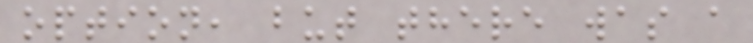option, but there was a
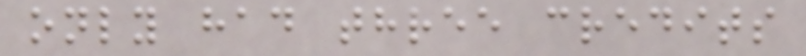only had three credits
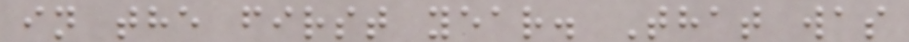in the first year. That was
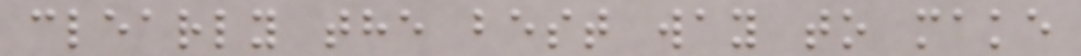clearly the best way to make
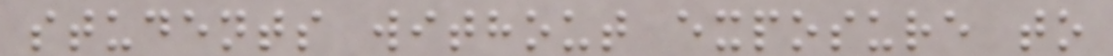students without exposure to
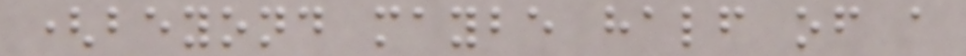(beyond maybe half of a
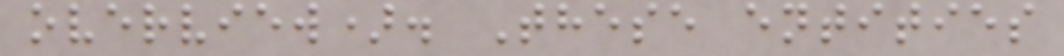overview). These entities
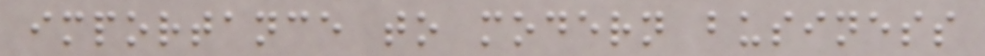importance to modern business
